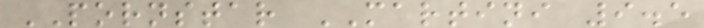PORNSTAR MARTINI 9.5
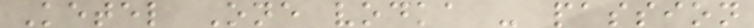Ketel One vodka - passion
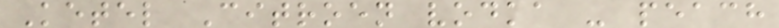Ketel Citroen vodka - peach
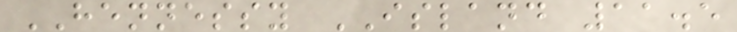HENNESSY ISLAND 11.5
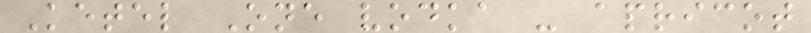Ketel One vodka - apricot
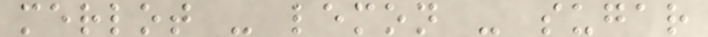merlot - lemon - sugar
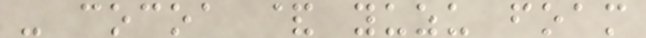- cocoa & yuzu foam
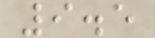9.5
